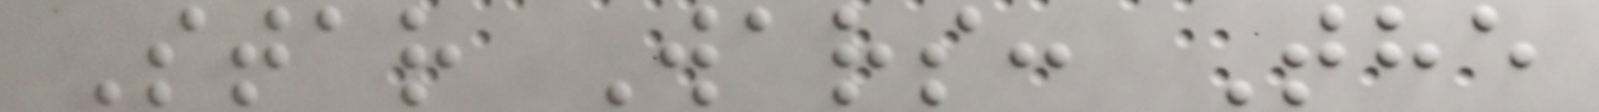Star Wars: The
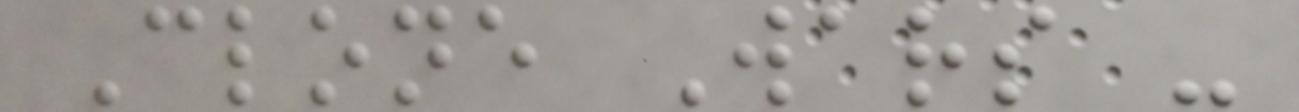Clone Wars -
